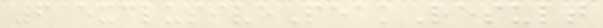6 exclusivePeakResult
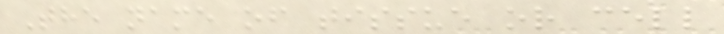The name of tissue or cell
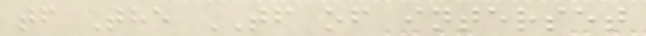tf The TF of interset
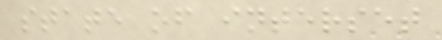state of interset
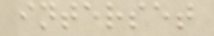interset
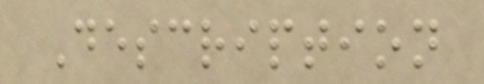Description
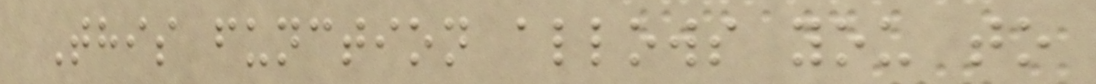This function allows you to
